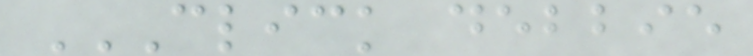CLICK DEBBIE
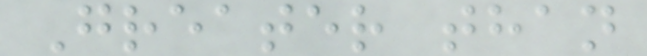Greater than
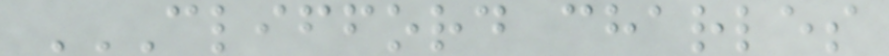CLIFFORD CHARLES
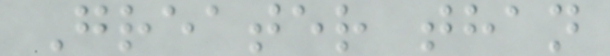Greater than
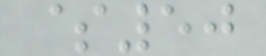$50
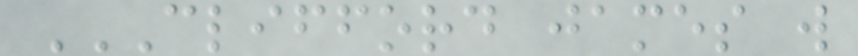CLIFFORD JAMES W
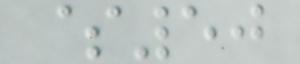$50
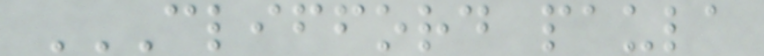CLIFFORD PAULA
